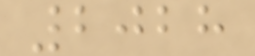2028
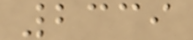2339
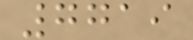7719
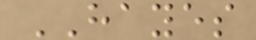HAYES
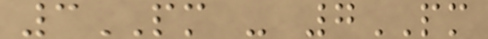3PM - 7PM
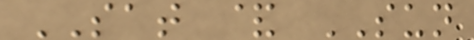SAT & SUN
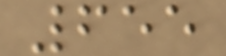655
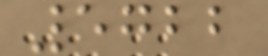5722
